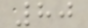80
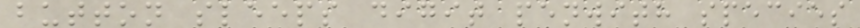button sleeps digit penwith species
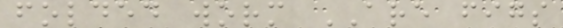folded worm ARE figs
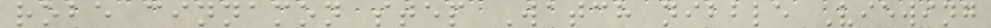robe cinnamon step Watch nibble Viewing
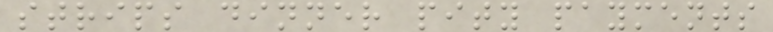strips dinner pity payments
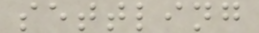settling
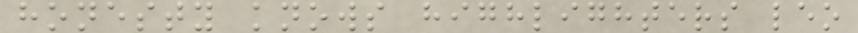honesty knows highlighters leo
